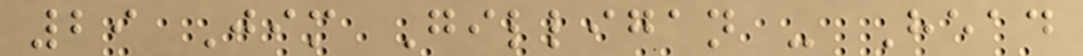29 Jim Gilligan - Head
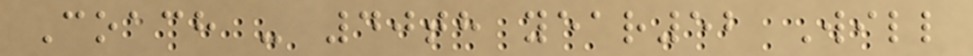Coach - 40th year52 Will
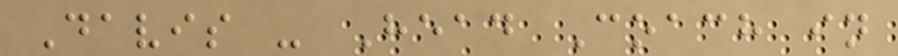Davis - Head Coach in
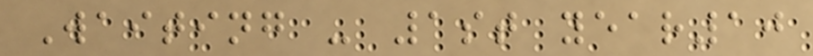Waiting - 1st year10
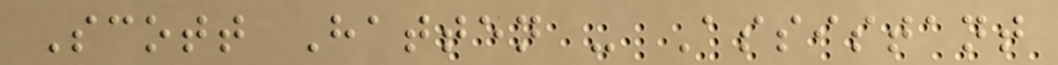Scott Hatten - Assistant
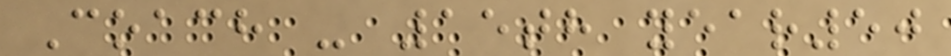Coach - 15th year50
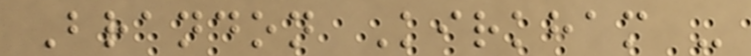Brandon Kirkham -
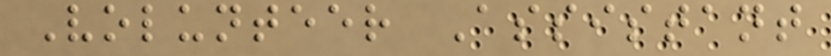Volunteer Assistant
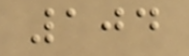104
